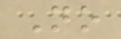No
